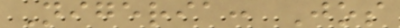Nigeria: Jos
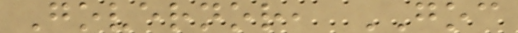Governor, GOC
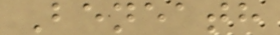Beneath
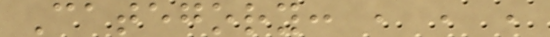Category: , , ,
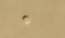,
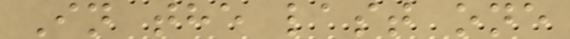In the last one
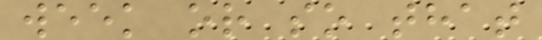week or so that
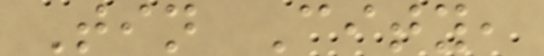Tin City,
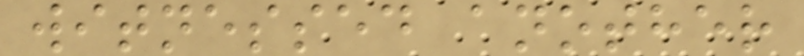witnessed another
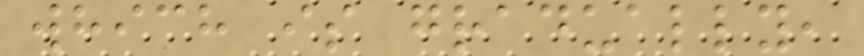which is gradually,
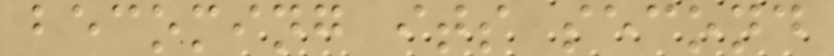becoming its second
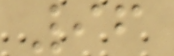96
